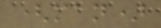(man)
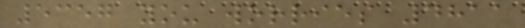5357 you worries 4811
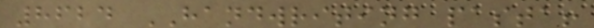8624 HANDWRITING pasta!
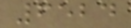6524
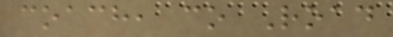coach, co Road
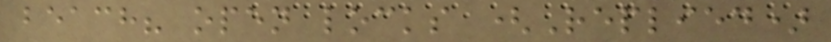beach? open locks (Replied)
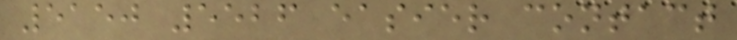5150 5526 easier contact
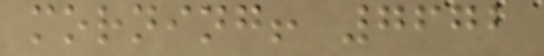morning! 7672
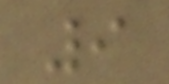9
